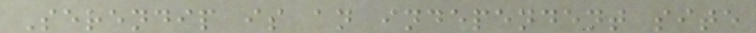Serendip is an independent site
